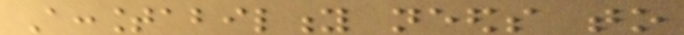Accountability needs to
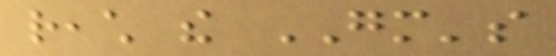reach the GM's
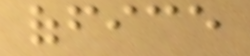office
